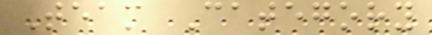Team Category
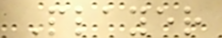Player
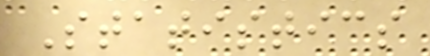Statistics
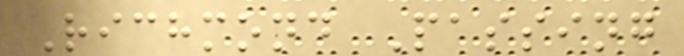Richmond Passing
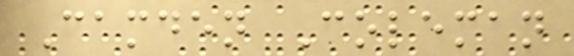Camden Coleman
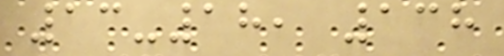13-18, 138
